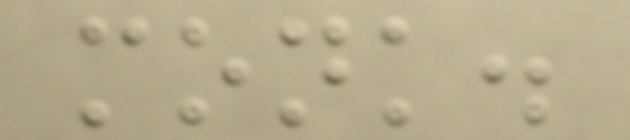monk.
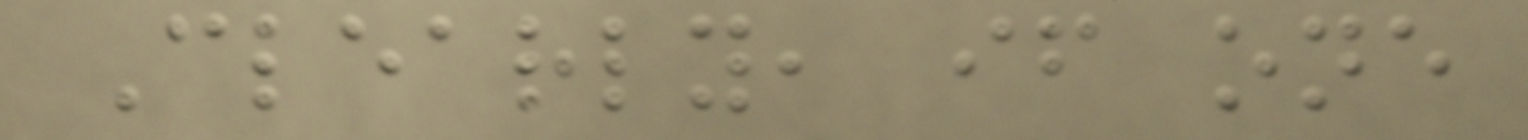Clearly, if one
